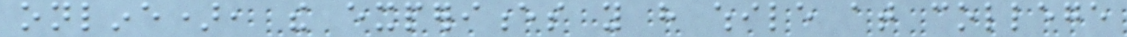online), the experiences you have while at college
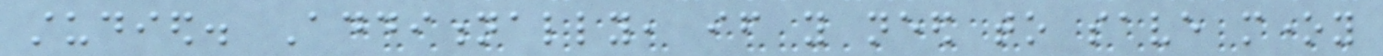studied. Additionally, if you need to save money
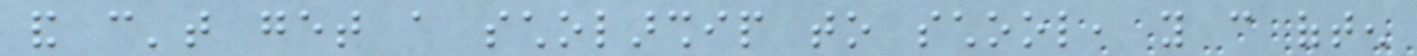and can't get a scholarship to school, you can often
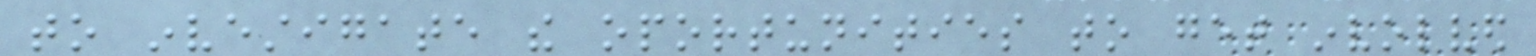to investigate the oportunities to get involved
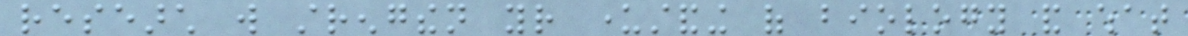research will strengthen your understanding of biology and what
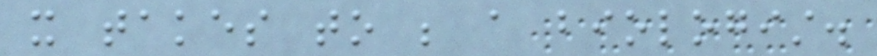it takes to be a biologist.
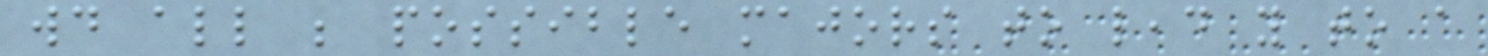would all be possible majors to lead you to a
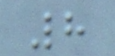8
